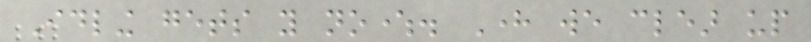Idling gets you nowhere. Here we clear up
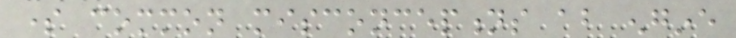some common misconceptions about engine
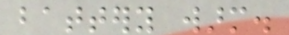battery warm.
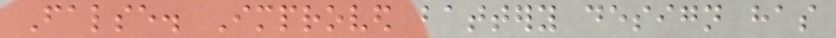False. Improved battery design has
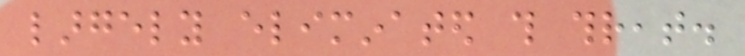largely eliminated this threat.
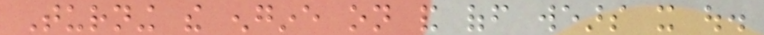Turning the engine on and off wears it out.
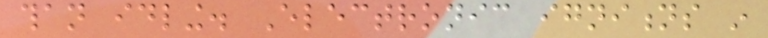than idling. Electronic ignitions in
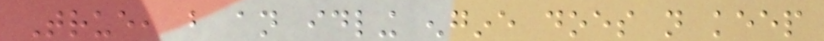True, but an idling engine does not keep
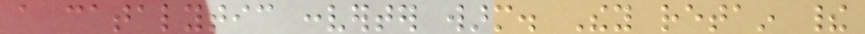a catalytic converter warm. They retain their
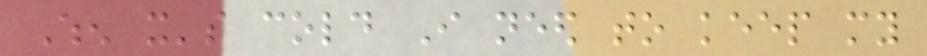When it's cold I need to keep my
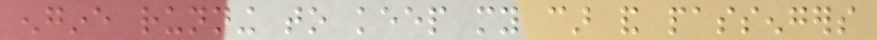engine running to keep my car and passengers
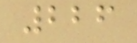226
